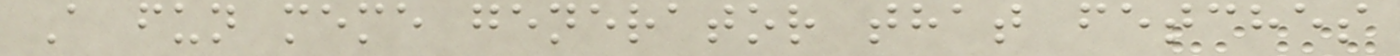A fun meme generator that fetches
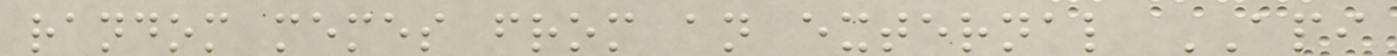random memes from an external API
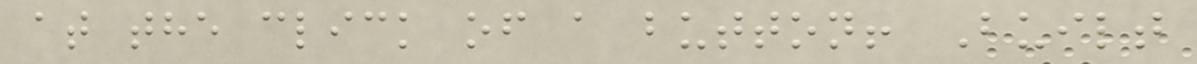at the click of a button! Built
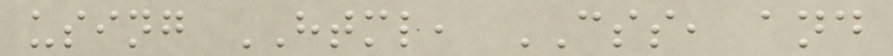using HTML, CSS, and
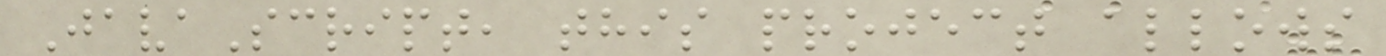JavaScript, this project allows
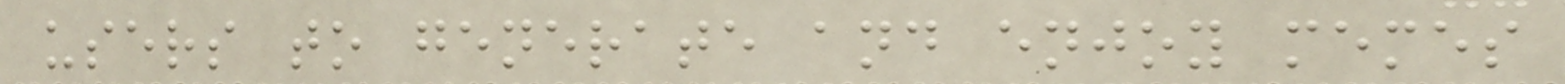users to generate and enjoy memes
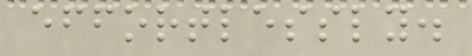effortlessly.
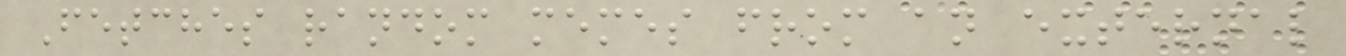Fetches random memes from an external
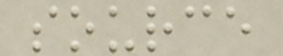source
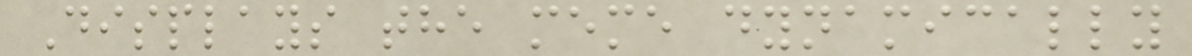Displays the meme dynamically
